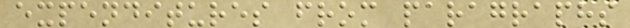expenditures from paragraphs
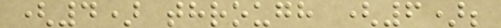(4) through (6);
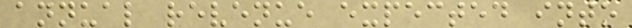annual revenue expected into
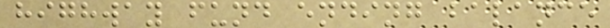highway fund ending balance
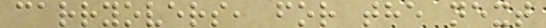carryovers, for the next
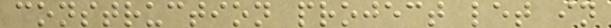construction project let in
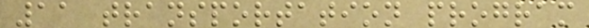11 transportation program
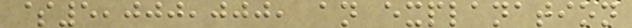$5,000,000, an explanation
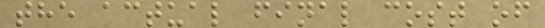the actual final cost of
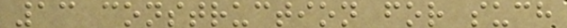13 construction for such
